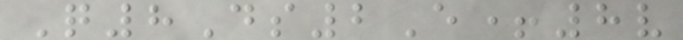Q8Ds2E+8v
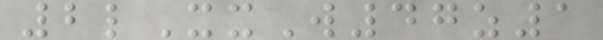2lXxW47z1
